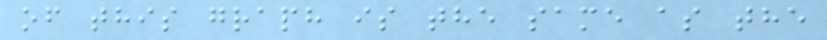of this graph is the same as the
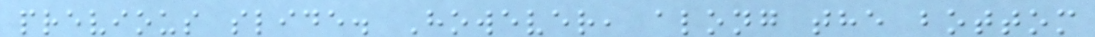previous slide. However, along the bottom
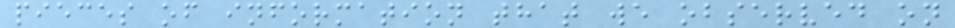pieces of information that we observed on
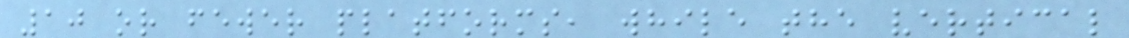10 or fewer platforms, while the vertical
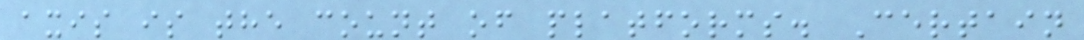axis is the count of platforms. Certain
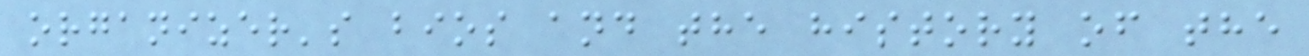organizer's bios and the history of the
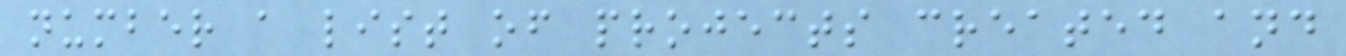number a list of projects created and
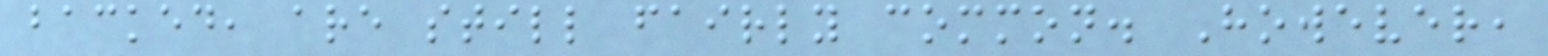backed, are still fairly common. However,
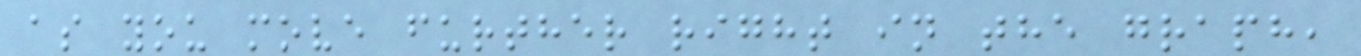as you move further right in the graph,
